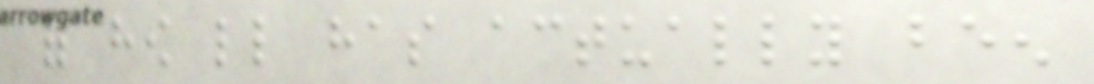of how little has actually been
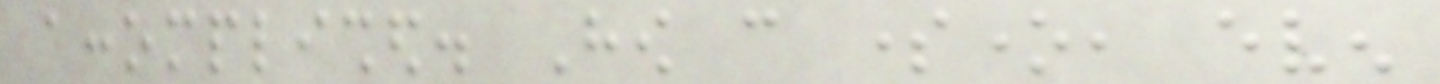accomplished. How can someone, even
